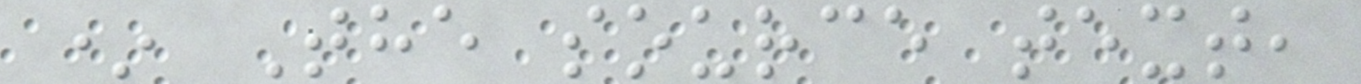* The source text,
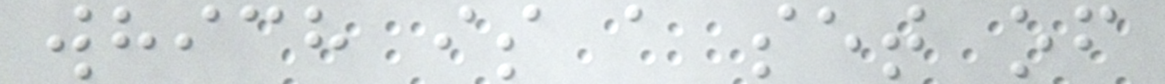which is a set of
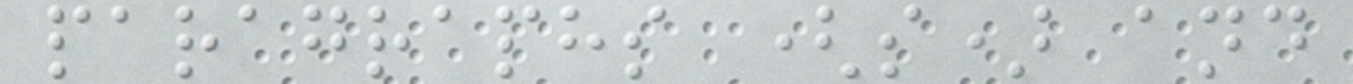paragraphs (s) and
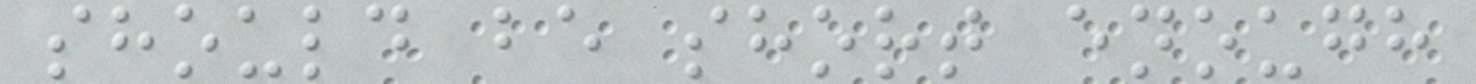should be short enough
